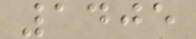1405
